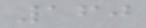160
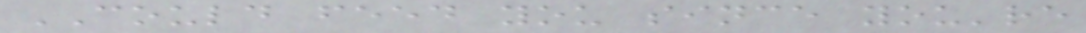COULD feed you since you're
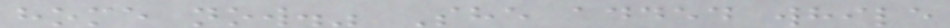home now." She added while
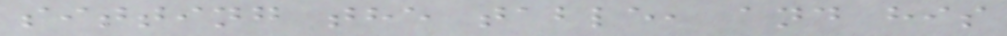sitting the table, and his
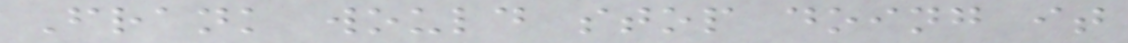Frank would stop doing it
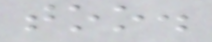too.
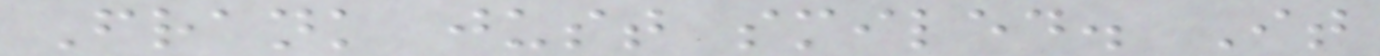Frank just smiled. It
